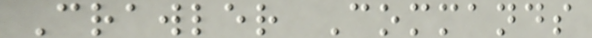Crawler Commands
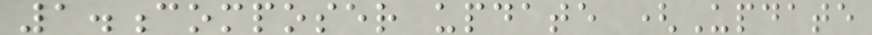1.composer update (Update
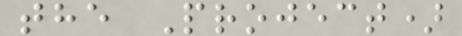the Project)
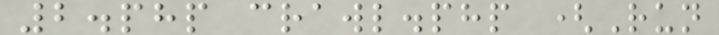2.php crawl.php (Run
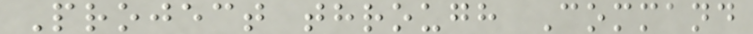Project through Command
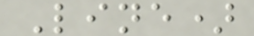Line)
